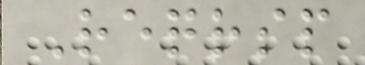Reqrsp
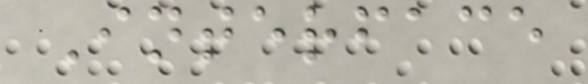Interface
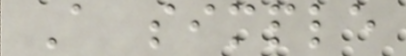A simple
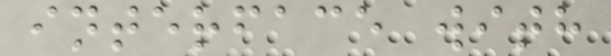interface with
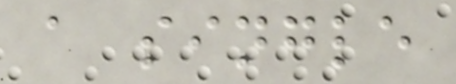a single
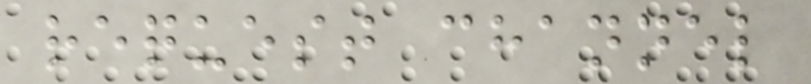request channel
